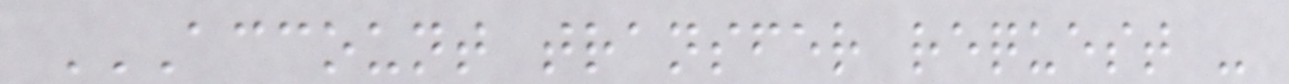ACCOUNT TRANSFER REQUEST -
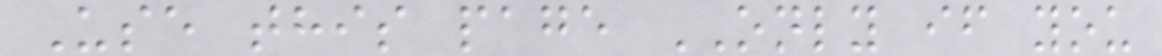Use this page ONLY if you
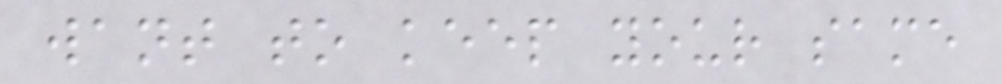want to keep your same
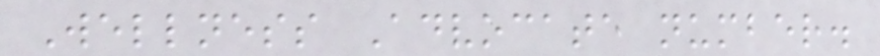Wellness Advocate number.
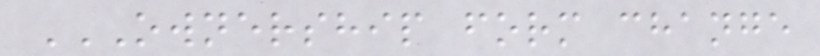OWNERSHIP FORM CHANGE
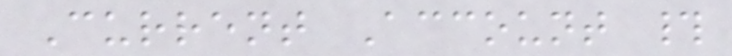Current Account #
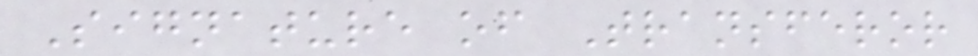Signature of Transferor
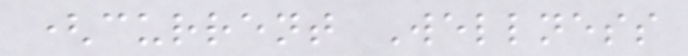(current Wellness
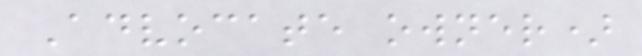Advocate owner)
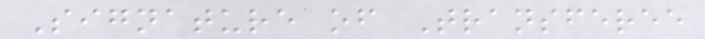Signature of Transferee
